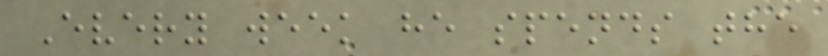Every week he spends the
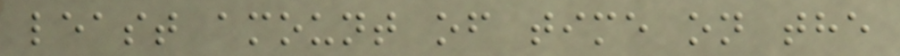least amount of time on the
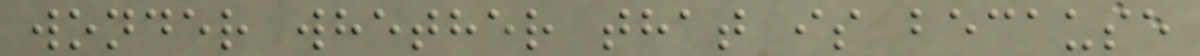wonder whether that is because
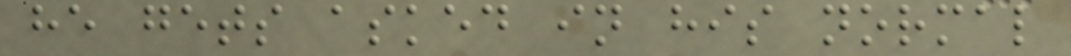he gets asked in his normal
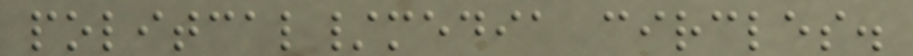politcal/media circles.
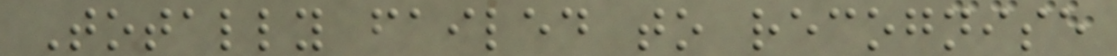Totally failed to recognise
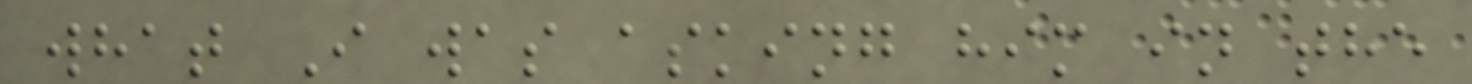what I was asking him in the
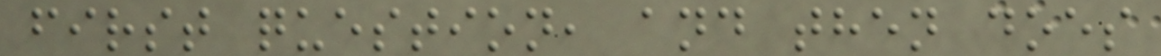first question, and then does
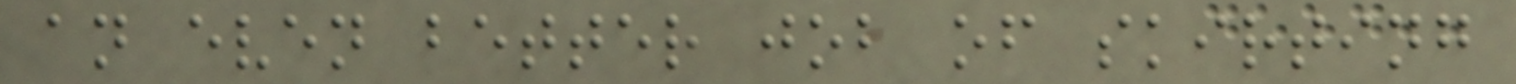an even better job of skirting
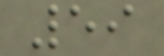59
